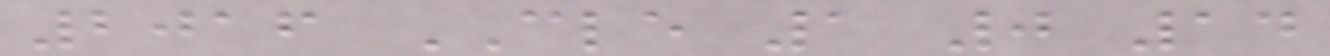2016 CLE 1 0 14
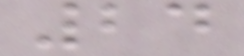24
